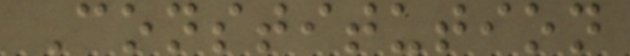Constitution
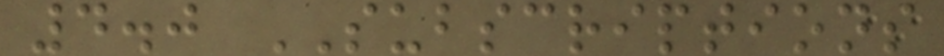4.0 SUBSCRIPTIONS
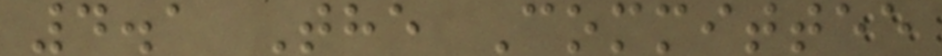4.1 The Committee
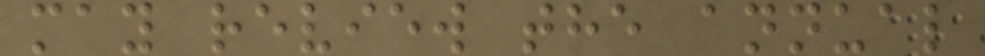may review the annual
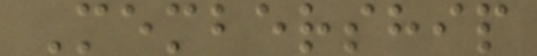Membership
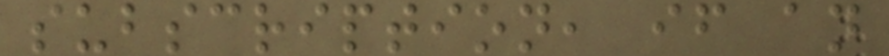subscription, if an
